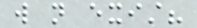will not exist?
